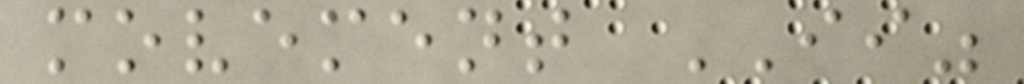movement II"
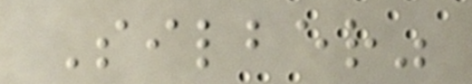Silber"
